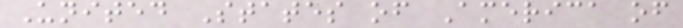United States of America of
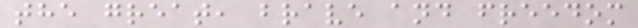the great, brave and freedom
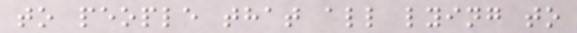to people that all lying to
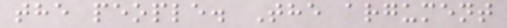the people. The argument
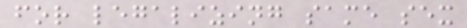for legalizing same sex
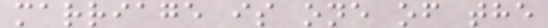marriage is one of the
